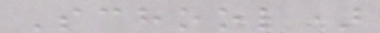School)
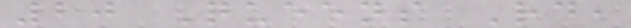20 Queens Rd,
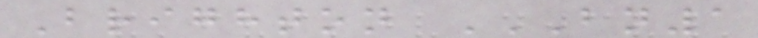Brighton BN1
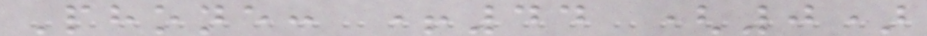Phone: +44 (0)
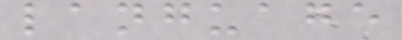language
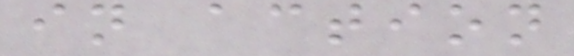in action
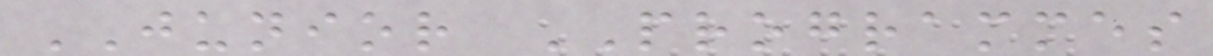JUNIOR PROGRAMMES
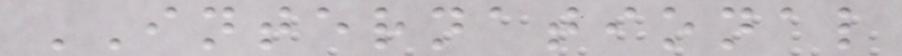INTERNATIONAL
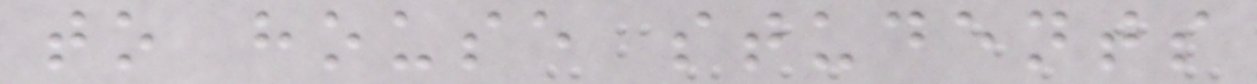to house students
